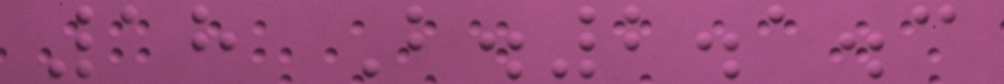18 B.2.1.3
